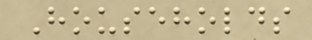Households
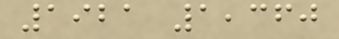1921 1,360
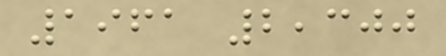1961 2,300
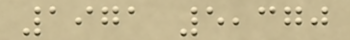1971 5,370
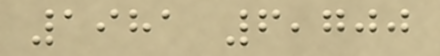1981 6,700
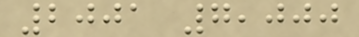2001 7,000
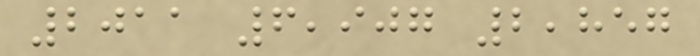2011 6,907 2,857
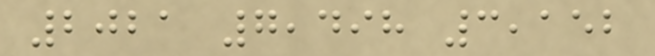2021 7,498 3,152
